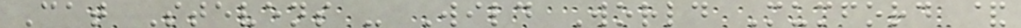Cat Stevens - Wild World Mumford &
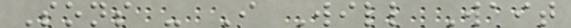Sons - I Will Wait
